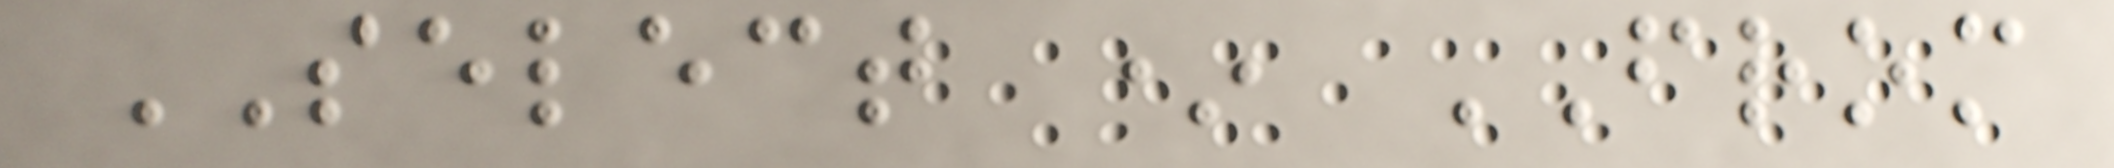SELECT * FROM
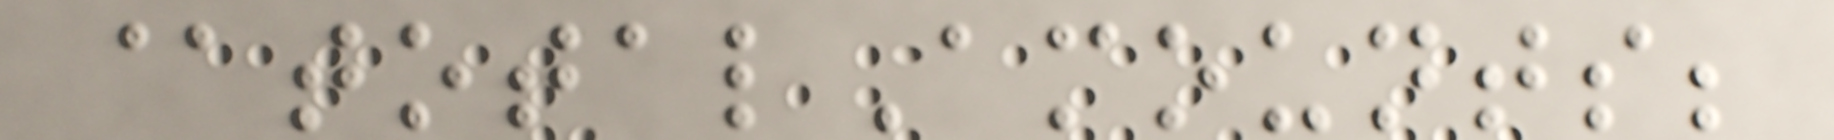@totalAmounts;
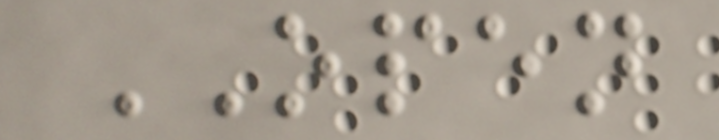OPEN
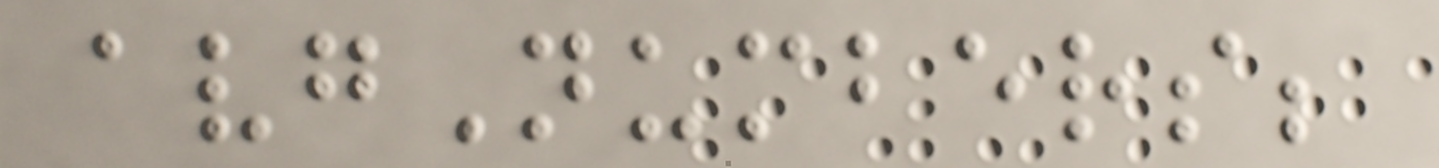avgNumbers;
